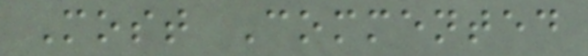Most Commented
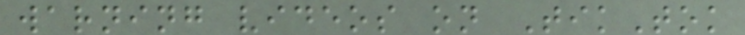warning videos on TikTok
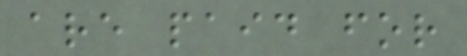are paid for
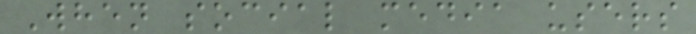When social media users
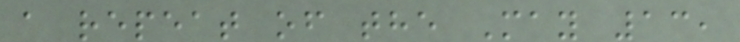a repeat of the May 13,
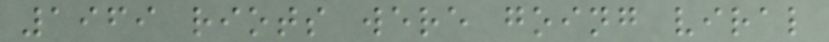1969 riots were going viral
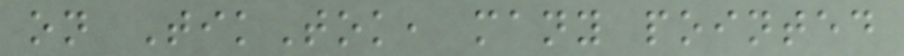on TikTok, many pointed
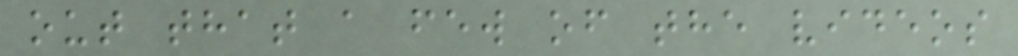out that a few of the videos
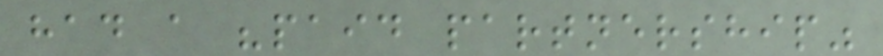had a "paid partnership"
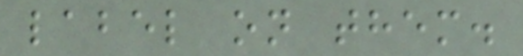label on them.
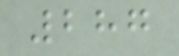287
